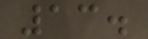13.
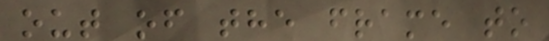out of the frame to
